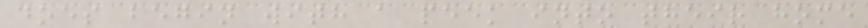does begin with a peek into their home
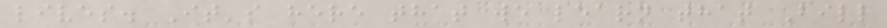lives. It's here that we learn that Bill
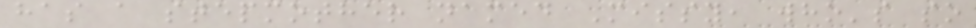has a stepmother named Missy, who's so
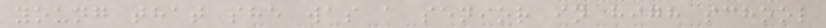young that she was a senior in high school
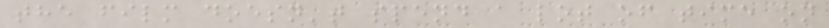the film doesn't spend a lot of time on
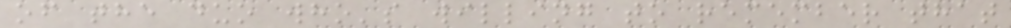of the duo who's willing to remember that
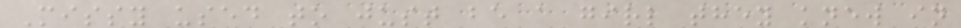Missy used to just be a girl they knew in
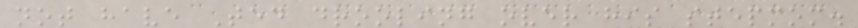not have Ted drooling over his stepmom.
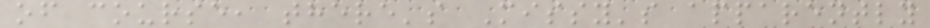of course, there's Missy's apparently
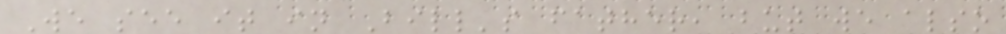We see it in Bill's father, but we also
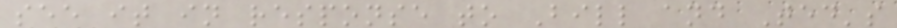see it in response to Bill and Ted's
